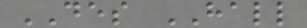DES HALL
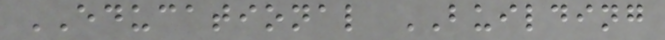EDUCATIONAL BUILDING
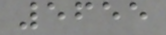5655
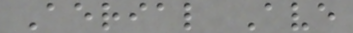Aerial Ave
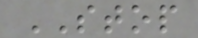STOP
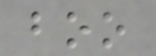boo
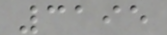3195
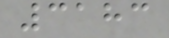3183
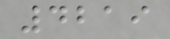4219
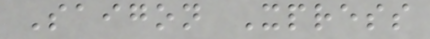Saigon Xpress
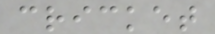cricket
